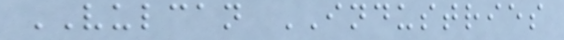VULCAN INDUSTRIES
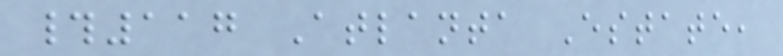#117 Atlanta Estate,
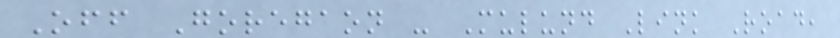Off Goregaon - Mulund Link Road,
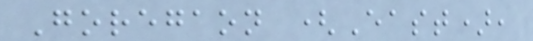Goregaon (East),
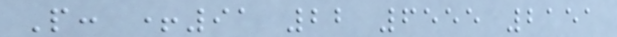P: +91 22 6555 2151
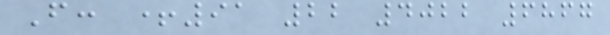F: +91 22 4022 6867
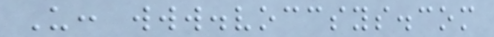U: www.voccsys.com
